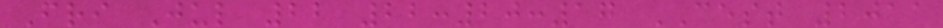Fri Jul 22 22:20:17 CEST 2011
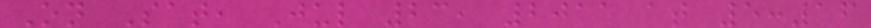On Sat, Jul 23, 2011 at 5:16
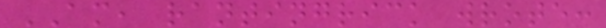AM, rantingrick wrote:
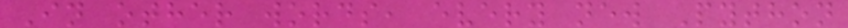In other words, every new Python
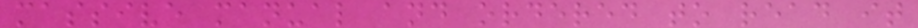massive manual and ordered to read it
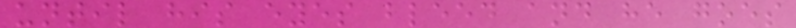until his eyes bleed and he goes
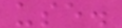use.
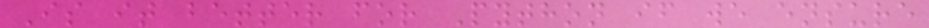Is it better for Python if we ensure
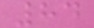84
